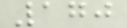170
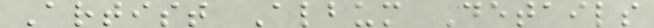Artist Album Details
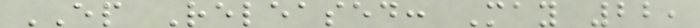EP Released: May 22,
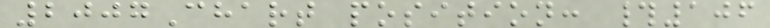2007Chart position: #106
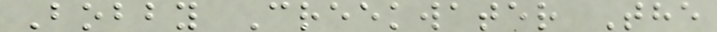Bobby Creekwater The
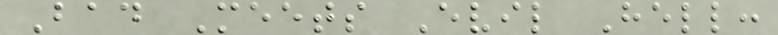Bad Meets Evil Hell:
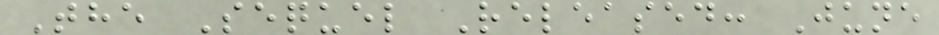The Sequel Released: June
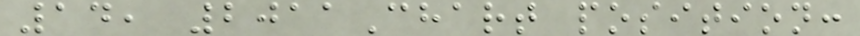14, 2011Chart position:
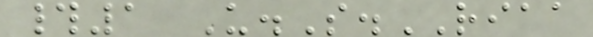#1 U.S.RIAA
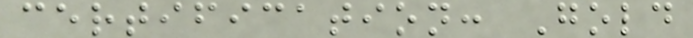certification: Gold
